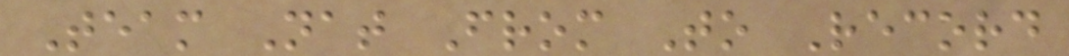Team Nat From To Record
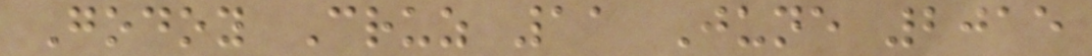Godoy Cruz 11 June 2015
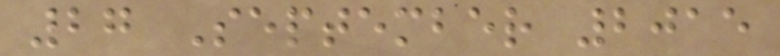27 September 2015
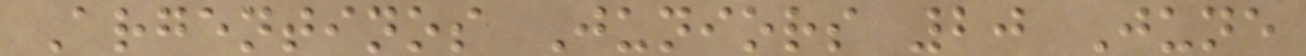Argentinos Juniors 20 June
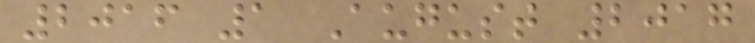2016 1 August 2017
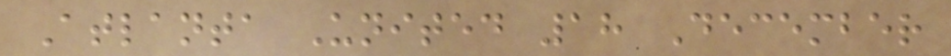Atlanta United 18 December
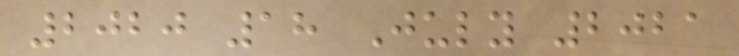2020 18 July 2021
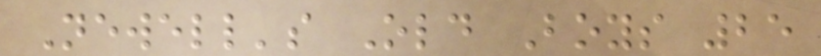Newell's Old Boys 25
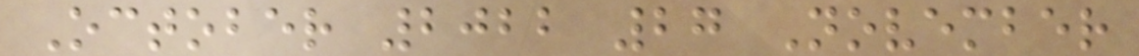October 2022 27 November
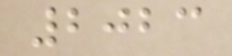2023
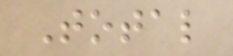Total
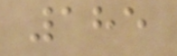185
